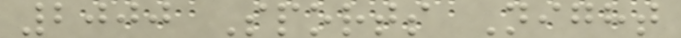2000 Sports Night
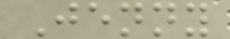Jenny
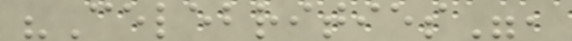"Celebrities",
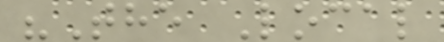"The Local
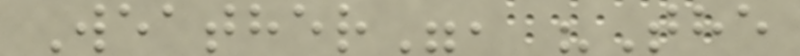Weather", "The
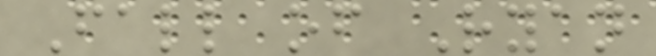Fall of Ryan
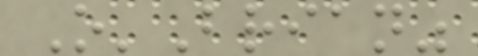O'Brian"
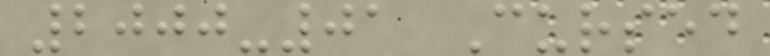2000-01 Cursed
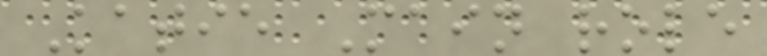Katie Main role
